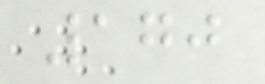170
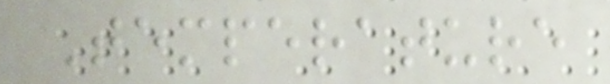Temperature
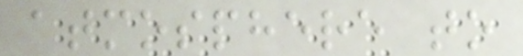atmosphere to
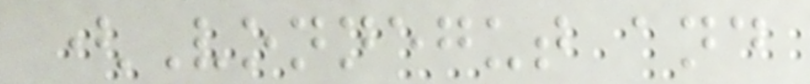(Vonnegut and
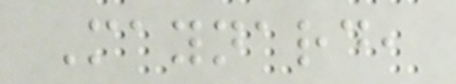Maynard,
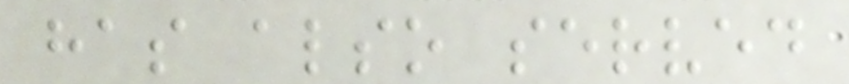has also served
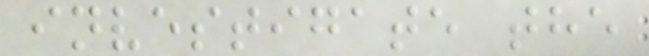investigate the
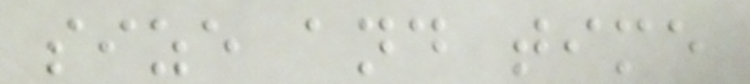size and time
